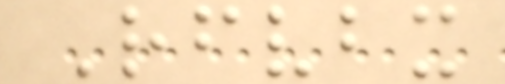Rfvbx
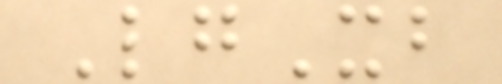LgXb
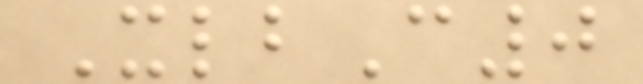XlbC0
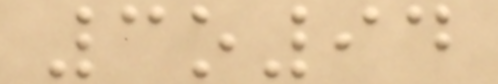3o94
